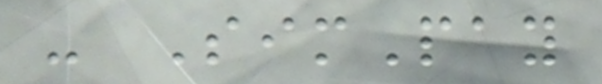- SimPay
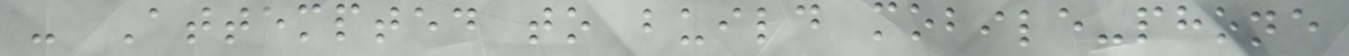- Attempted to build mobile-phone
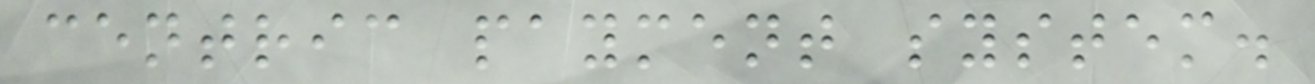centric payment system.
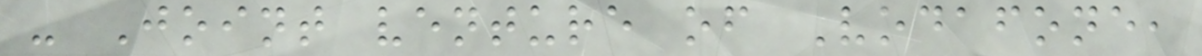- Joint venture of Vodafone,
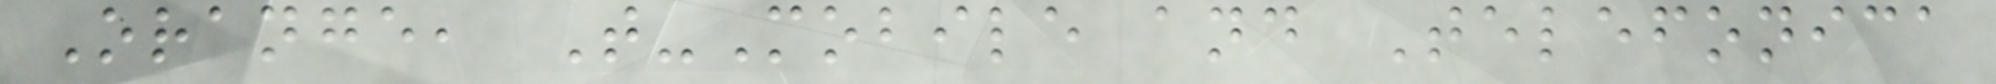Orange, T-Mobile and Telefonica
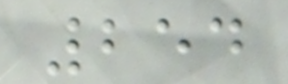254
